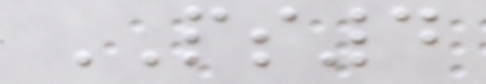PS4
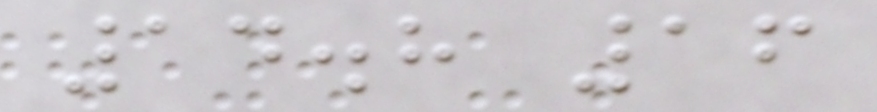14.8 16
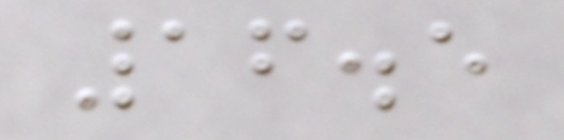16.5
